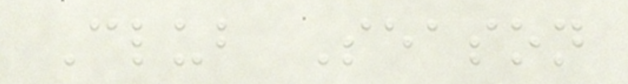Club Season
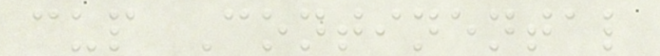cup Continental
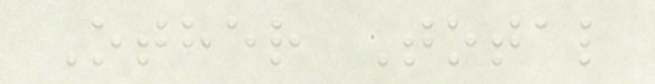Other Total
